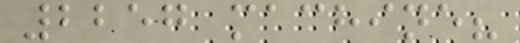2257 machine?
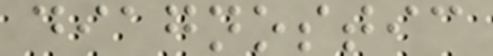diagnostic
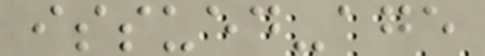issued-age
